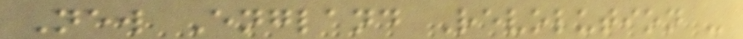New England Revolution -
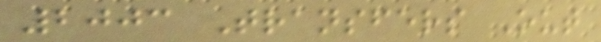2003 Transfers Out
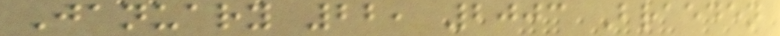January 22, 2003 Braeden
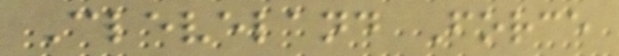Cleveland Force
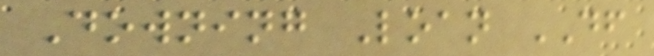Downing Loan DF
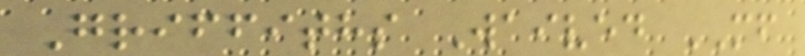Griffiths Waived MF
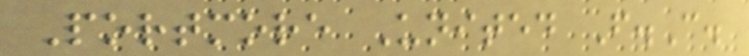Portmore United F.C.
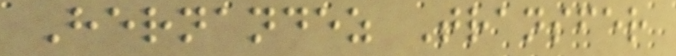Hernandez Transfer
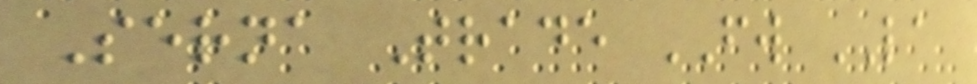Serna Trade FW LA
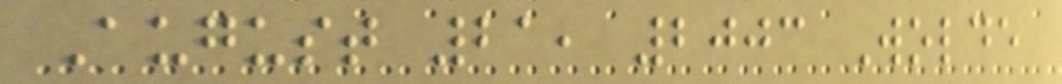August 21, 2003 Wolde
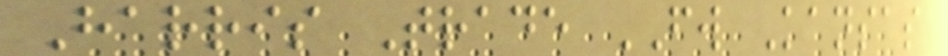Harris Trade FW Kansas
